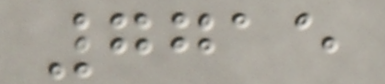7715
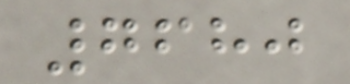7680
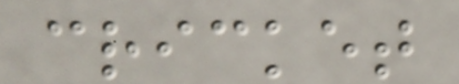cricket
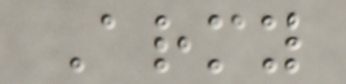Army
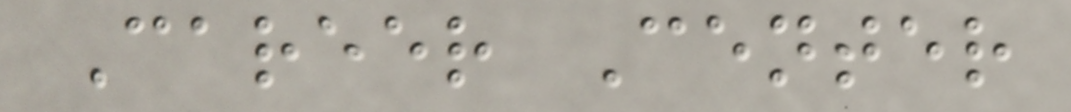Career Center
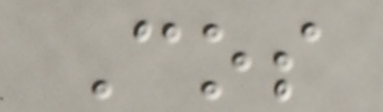Cos
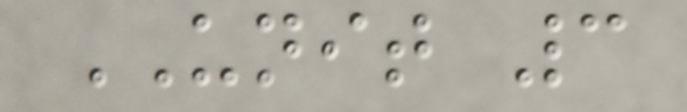UNIT 3
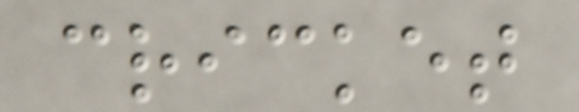cricket
